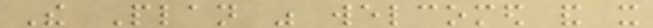The Plan was welcomed and it
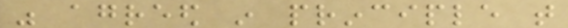was agreed in principle that
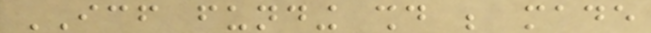ICF funding should be made
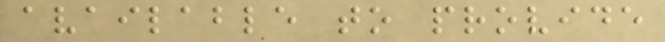available to provide
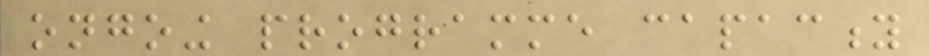ongoing programme capacity
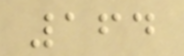164
